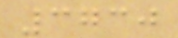3730
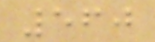560
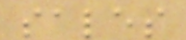sales
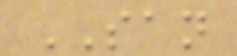SAN
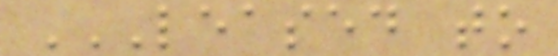LEASED TO
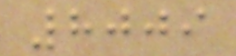8009
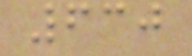630
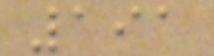191
